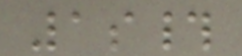1s#
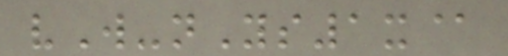vW-nYs1x@
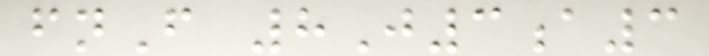fnF 8J3a3
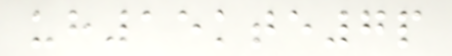uh15kte7p
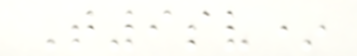T9sv*
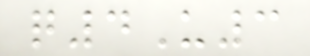q4U3
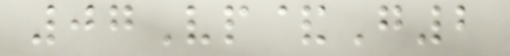07Vp&G2
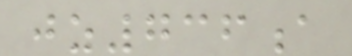jz736a
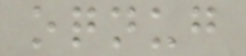oqnug
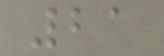21
